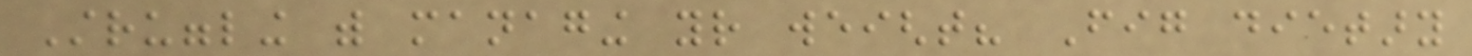Struggling with managing your weight? Fig dietary
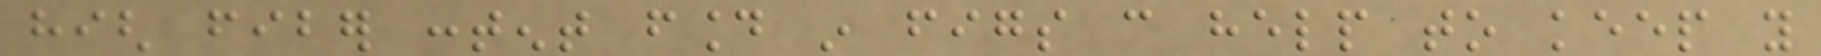high fiber content found in figs can help to keep you
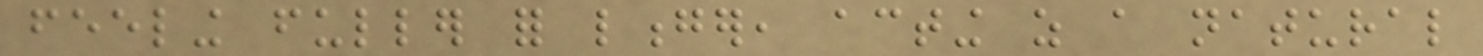feeling fuller for longer, acting as a natural
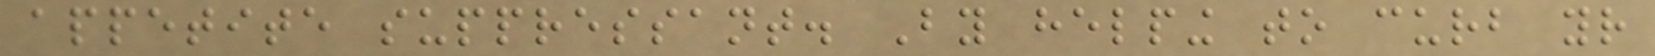appetite suppressant. By helping to curb your
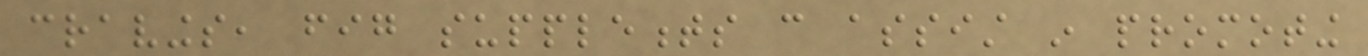cravings, fig supplements can assist in promoting
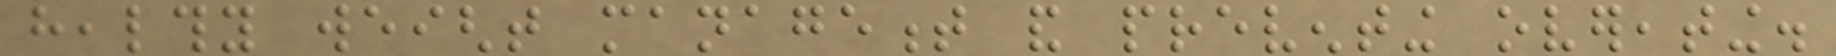healthy weight management and preventing overeating.
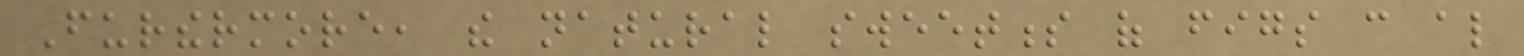Furthermore, the natural sweetness of figs can also
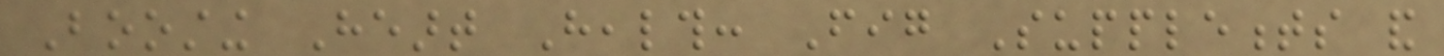Boosting Heart Health: Fig Supplements and
